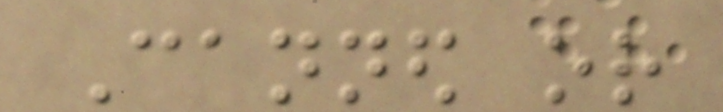Canned or
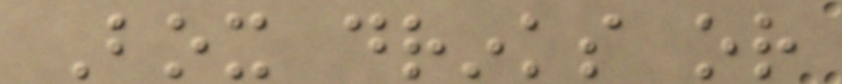Box drinks or
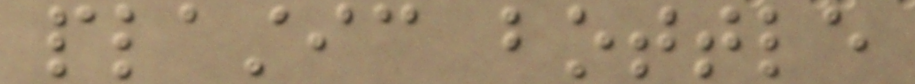plastic bottle
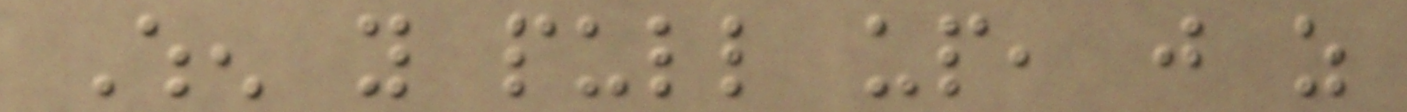When you pull up, just as
